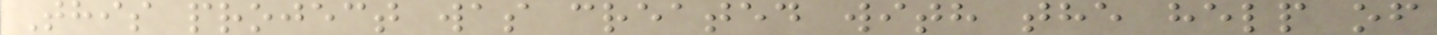This project was created with the help of
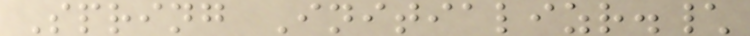Spring Initializr.\
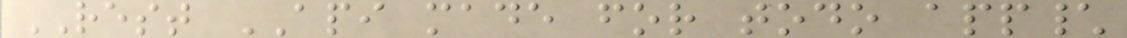REST API made for todo app\
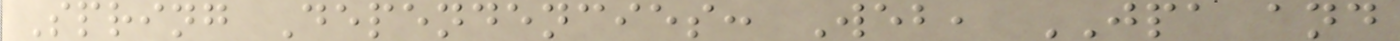Spring Dependencies: Web, JPA and
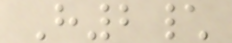H2\
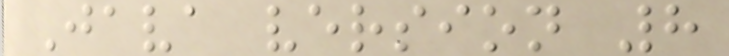Java version 8
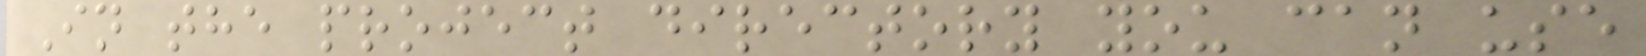In the project directory you can use
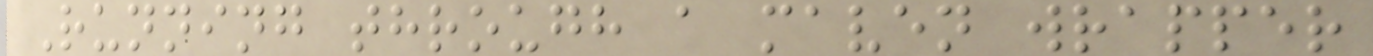Running through a maven wrapper
